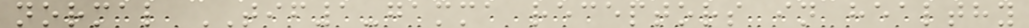normal TIF1-gamma receptors in healthy
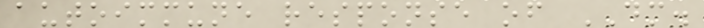autoimmune response of DM.
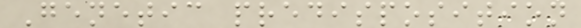Genetic predisposition
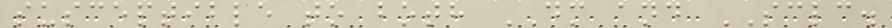susceptible to both DM and SCLC.
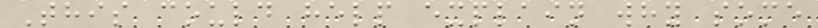This could help explain why some
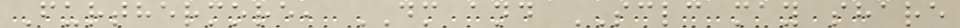Furthermore, DM and SCLC may share
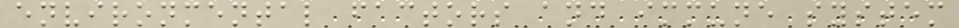environmental factors and immune system
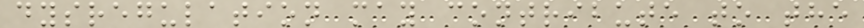dysregulation may contribute to the
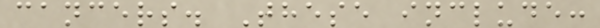cancers. These include:
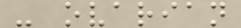- ovarian
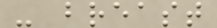- breast
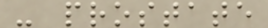- prostate
